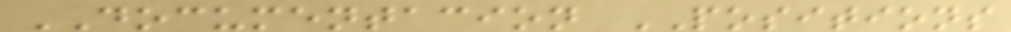DOCUMENTACION POSITIONS
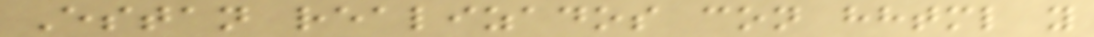Estan realizados con hhtml y
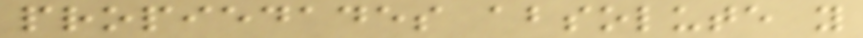propiedades absolute y
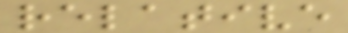relative
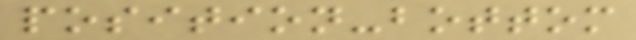position-bottom
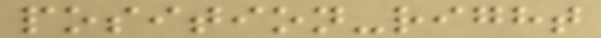position-right
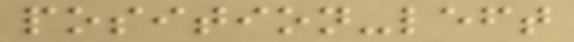position-left
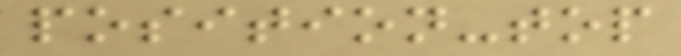position-top
